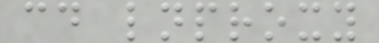cd lnproxy
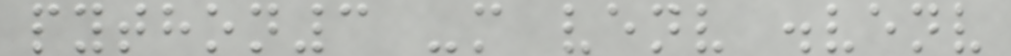python3 -m venv .venv
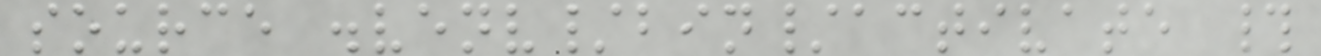source .venv/bin/activate #
